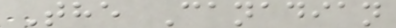The Canadian
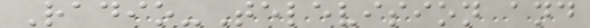Radio-Television and
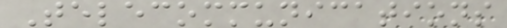Telecommunications
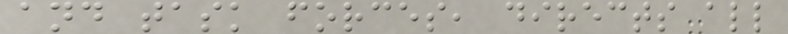and task forces, directs all
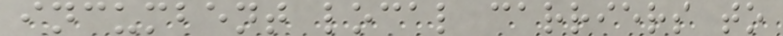incumbent local carriers to
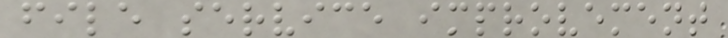file service improvement
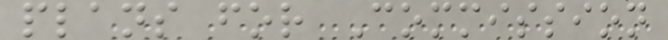plans for Commission
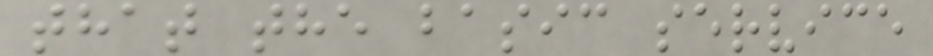that the basic service
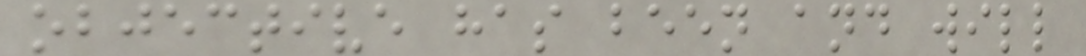objective has been and will
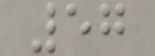57
